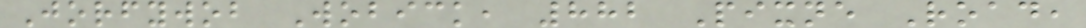Jorfywob Wobick, 882 Pixne Road,
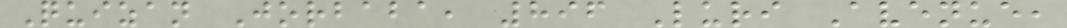Quizan Jorbaba, 896 Luri Avenue,
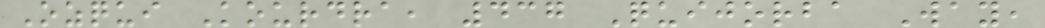Ozqui Kourdra, 437 Quijorba Way,
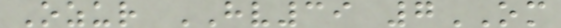Ozur HV39 7OM
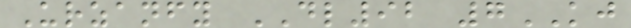Urzanfy DL92 7KJ
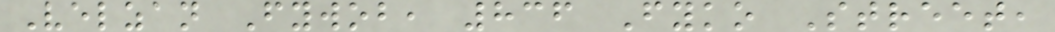Velzan Fywob, 836 Fyko Street,
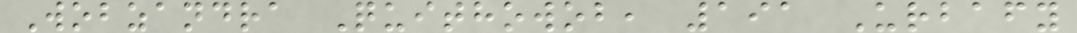Wobzandra Quithowob, 191 Urbafy
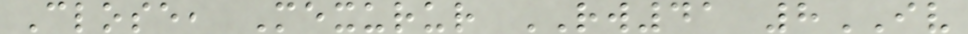Close, Mexurur RW41 8IV
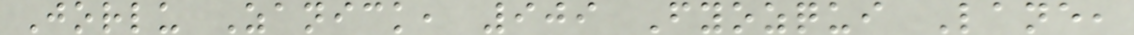Jorlu Zanick, 909 Fyozqui Lane,
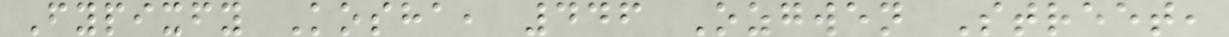Fypixfy Kosha, 446 Ozgwen Street,
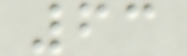63
